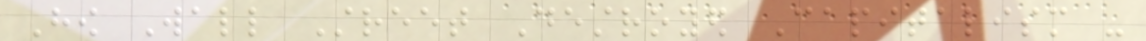How Wall Street Destroyed Capitalism -
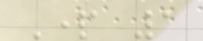Part 1
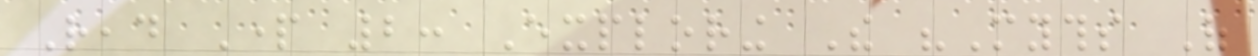Read Part 2: Exploring The "Myths Of
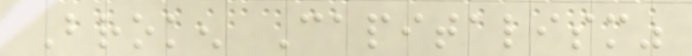Broken Capitalism"
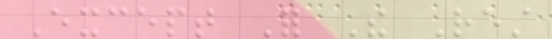Except For The Rest
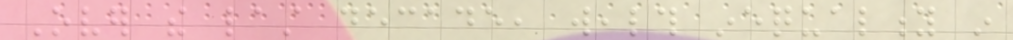Over the last decade, wealth inequality in
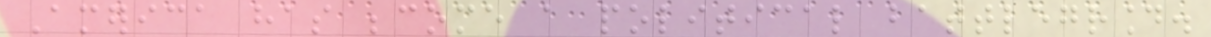America has become a political battleground.
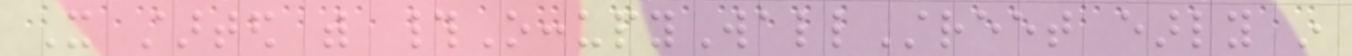It started with #OccupyWallStreet early in
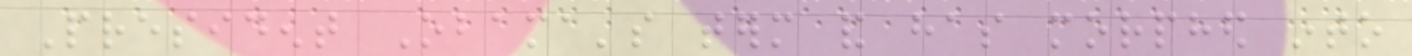President Obama's term and has morphed into
